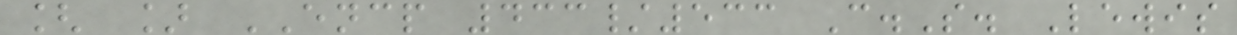[ ] ENCP 433/533 C.S. Lewis
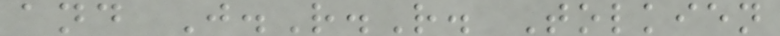and J.R.R. Tolkien
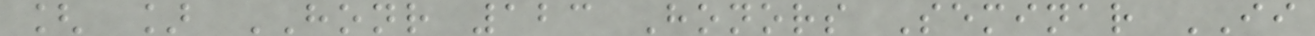[ ] HONR 123 Honors Seminar II
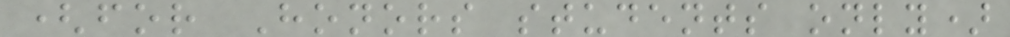(for Honors students only)
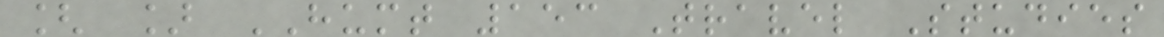[ ] HUMT 153 Travel Studies
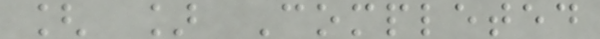[ ] Completed
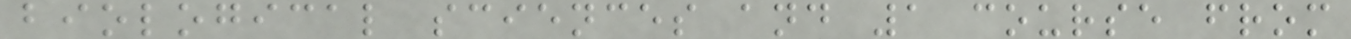biological sciences and 1 course from
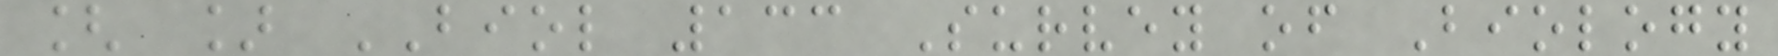[ ] BIOL 133 Survey of Biology
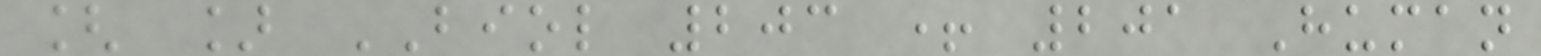[ ] BIOL 203 + 201 Human
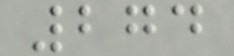274
